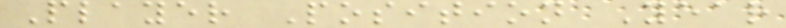Player Position Year
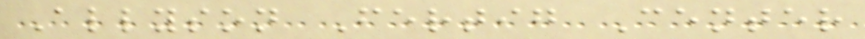Allyson Fertig Center
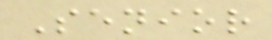Senior
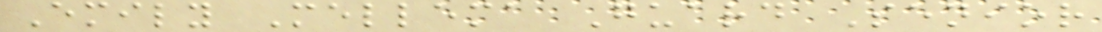Emily Mellema Guard Senior
